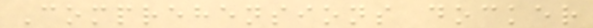Comprehensions docker
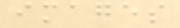images
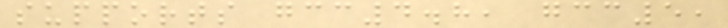supports gcc4.8, gcc5,
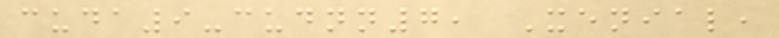cuda9-cudnn7, Xenial,
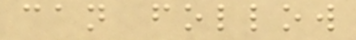can follow
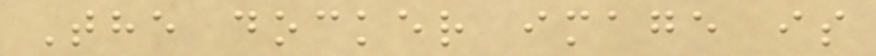The docker image is
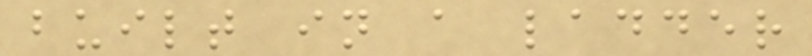built in a ladder
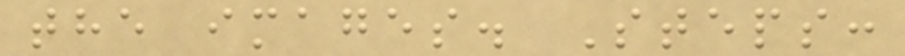the images. Steps:
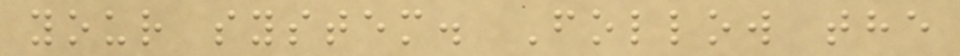your system. Follow the
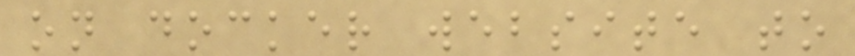on docker website to
